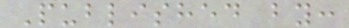Published by:
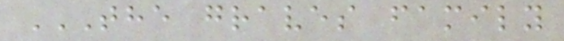THE GRAVES FAMILY
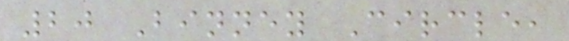20 Binney Circle,
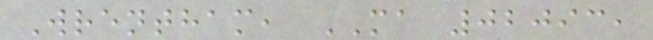Wrentham, MA 02093,
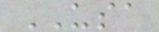USA
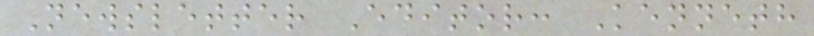Newsletter Editor: Kenneth
